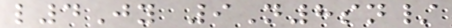l4Jy 9N8sn/
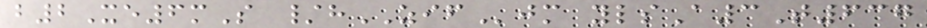b2Xe6mS /hZIFjm ylsA3T637
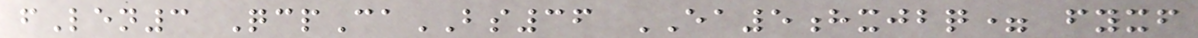fLen3 QcpCaBS36 EA5hxjbq= fyxf
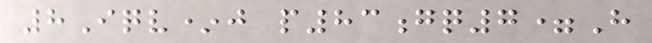8Iqv*j p83gq7=H
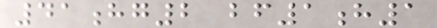41hg2 bf1h1
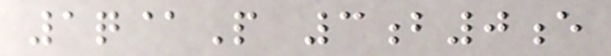1q@P 3b0e
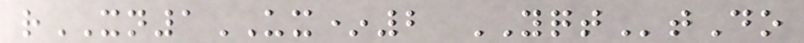rXN1UX*2 YQTtDo
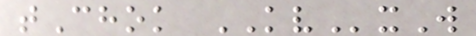tChok KVxW
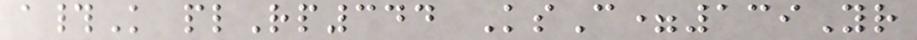a#K plRp344 KsC=139Yr
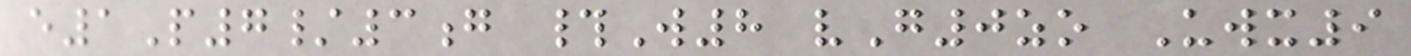e1P7/3g #W8 vG0zo Uwx9
